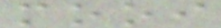mooi
